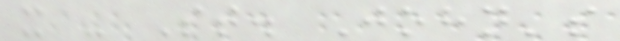x - St. John's
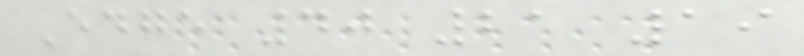Edge 40 21 19
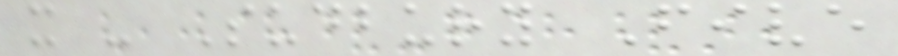x - Sudbury Five
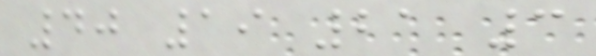40 19 21 3
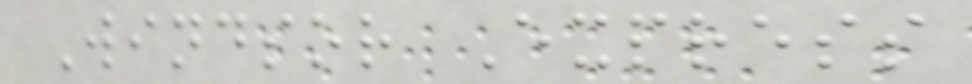Windsor Express
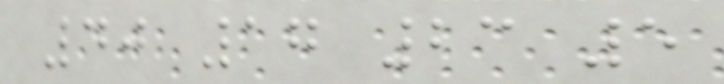40 17 23 5
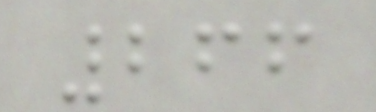266
